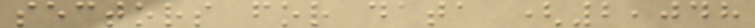sectors for data (2,048
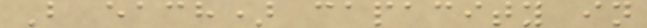B each) capacity in
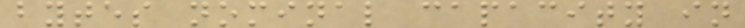bytes nominal capacity in
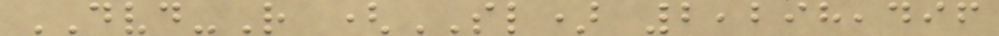DVD-R (SL) 2,298,496
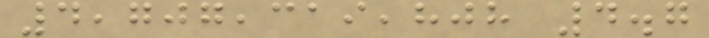4,707,319,808 4.7
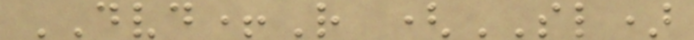DVD+R (SL)
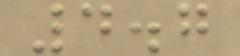4.7
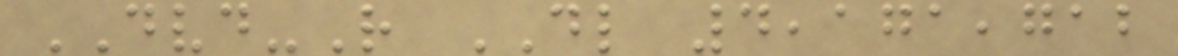DVD-R DL 4,171,712
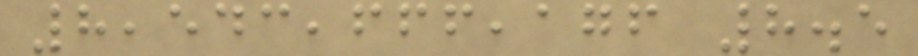8,543,666,176 8.5
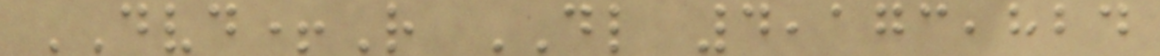DVD+R DL 4,173,824
